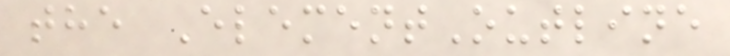the ElementOutline
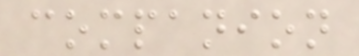companion
